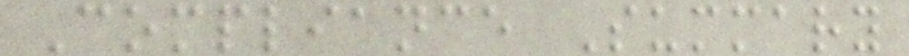Compliance Summary
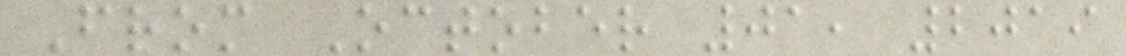From October 01, 2019
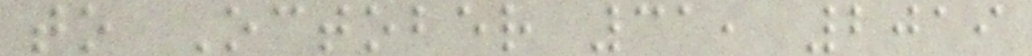to October 31, 2019
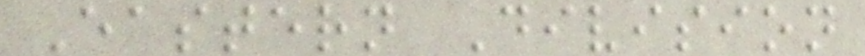Eastern Division
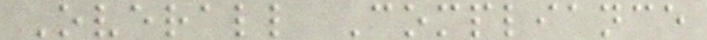Overall Compliance
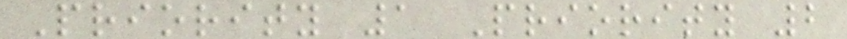Priority 1 Priority 2
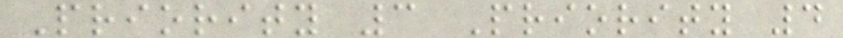Priority 3 Priority 4
